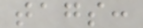tags:
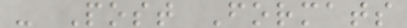- Post Formats
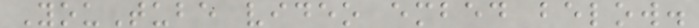YouTube video embed below.
